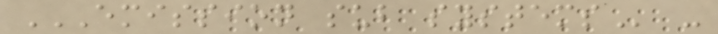EMISSION SUB SYSTEMS -
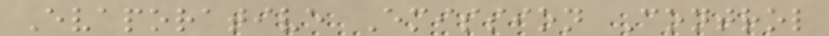Evaporative Emission Control
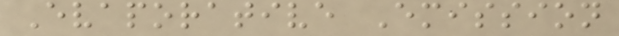Evaporative Emission
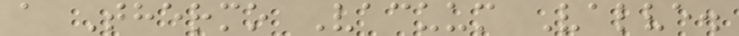a Thermo Vacuum Valve.
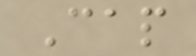Cap
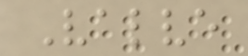Valve
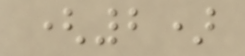(2)
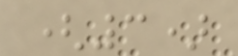(3)
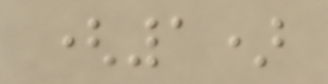(1)
